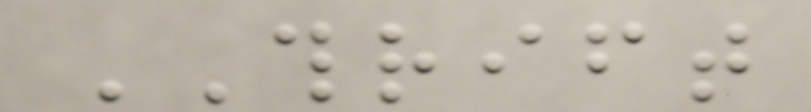THRIFT
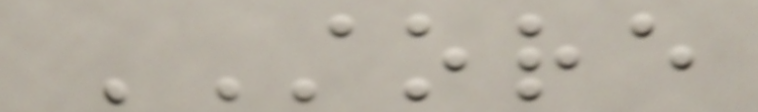STORE
